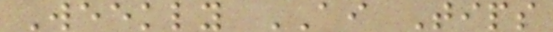Weekly AI Tips
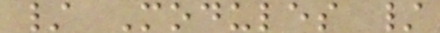/ Modules /
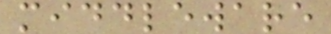middleware
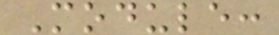Module:
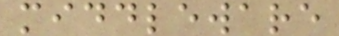middleware
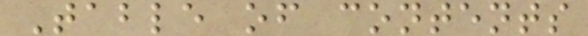Table of contents
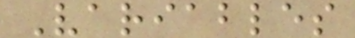Variables
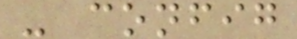- config
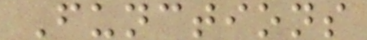Functions
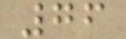76
